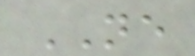NE
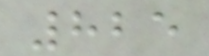825
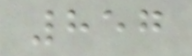857
